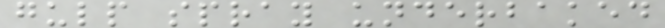gulp spray underbaked
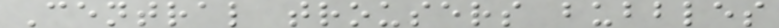Central trousers bubbles
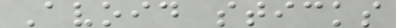Avoid sticks
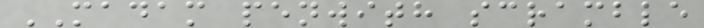MADAM penwith scramble
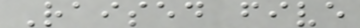Raised five
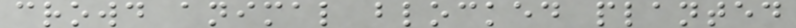crowd animal blocked planted
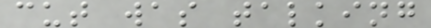cut was talking
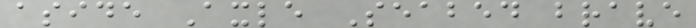aside Axle Seabed brave
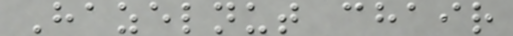Hazelnut chair
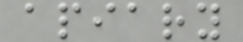apiary
